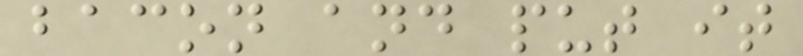bacon and put it
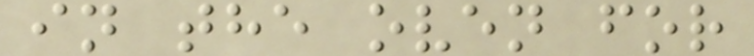in the oven for
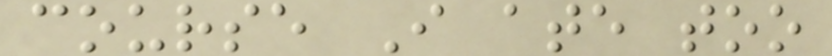course I ate too
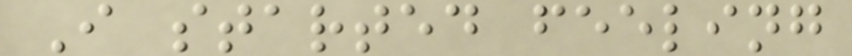I started feeling
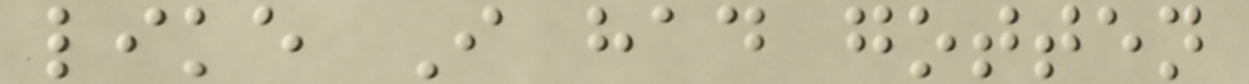like I had gotten
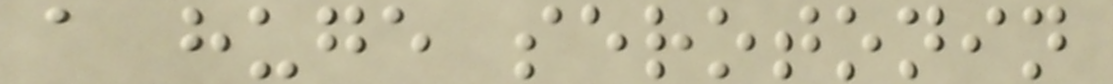a huge serotonin
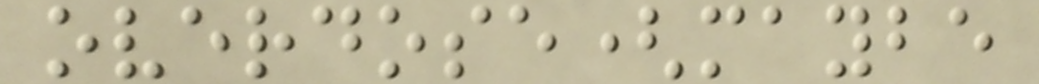overdose(maybe
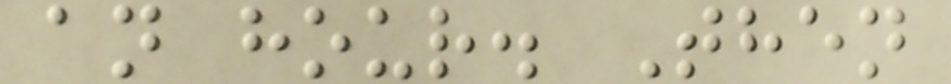an hour. Then
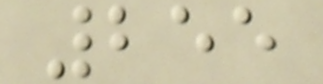255
